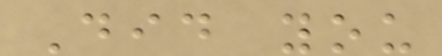Did you
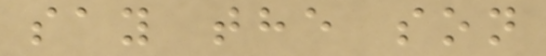say the son
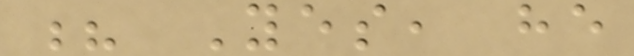? Yes, he
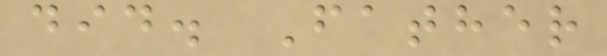did. Father
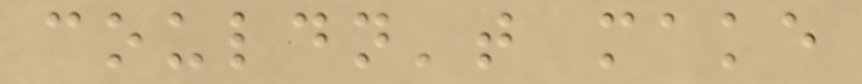couldn't make
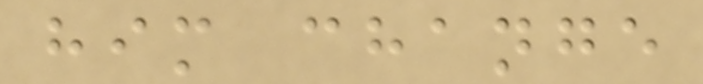him change
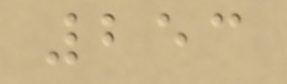253
